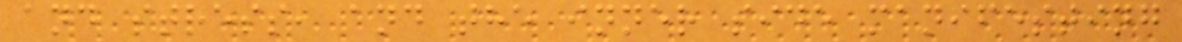and stress, and the inner side manifesting
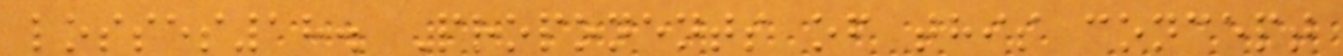losses18. Proponents of this concept
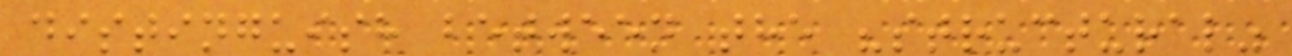distinguish between the "structural"
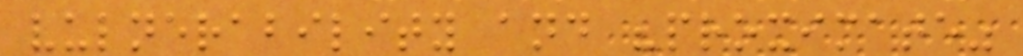vulnerability and "proximate"
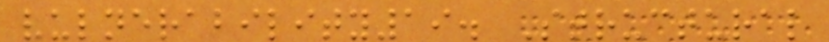vulnerability19. Structural
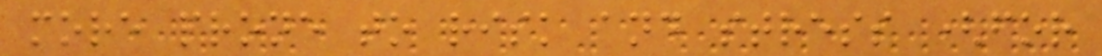more prone to risk and stress (for
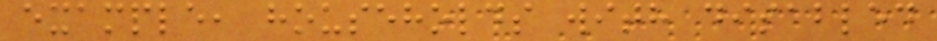example, households with disabled
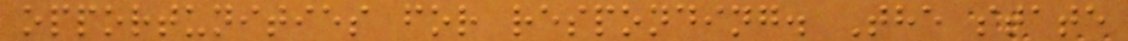opportunities for responding. The state
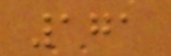171
